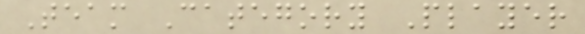Team Category Player
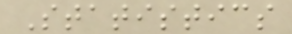Statistics
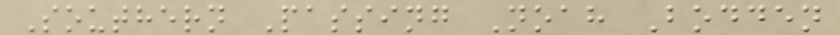Southern Passing Noah Bodden
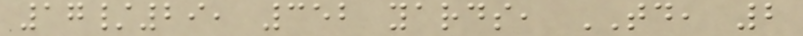17/29, 352 yards, TD, 2
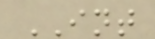INT
